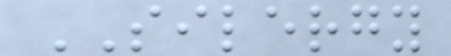SILERGY
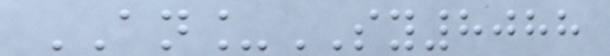AN_SY8088
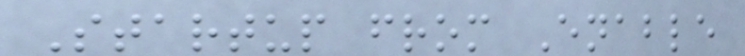Startup from Enable
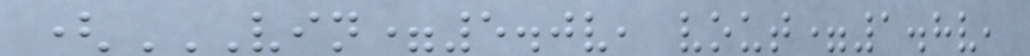(VIN=5.0V, VOUT=1.8V,
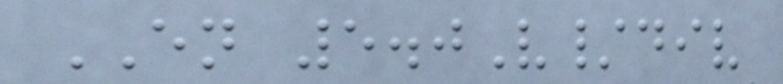EN 5.0V/div
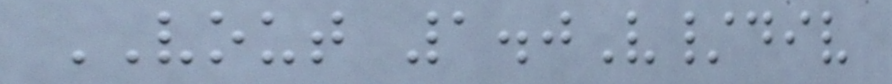VOUT 1.0V/div
